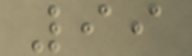99
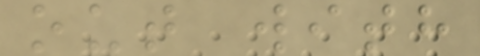out with
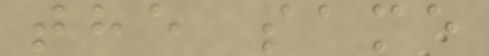the same
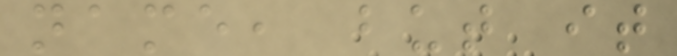name, but it
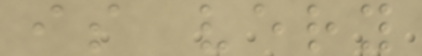is very
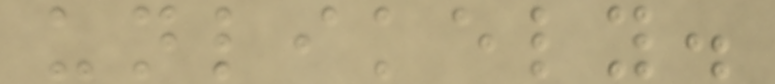unlikely.
